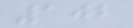102
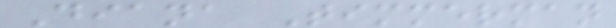Diana Timmerman
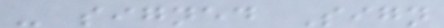- signed Sign
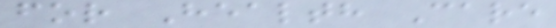for Health Care
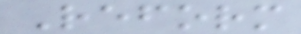Reform
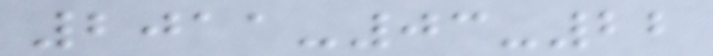2011-03-22
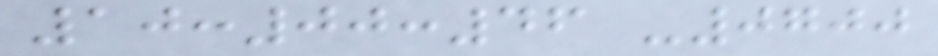10:00:46 -0700
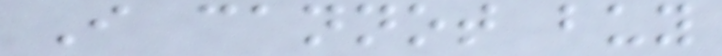I cannot buy
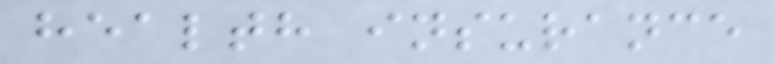health insurance
